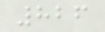826
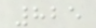825
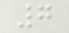7
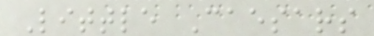Little Caesars
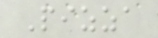Pizza
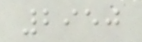2950
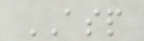ASP
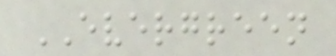EVERGREEN
